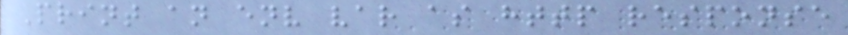Print an env var as http response
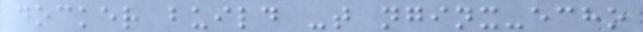docker build -t nginx-echo
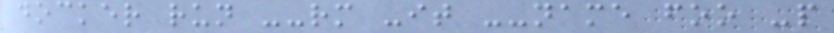docker run --rm -it --name foo -p
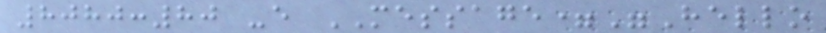8080:80 -e MESSAGE="Hello
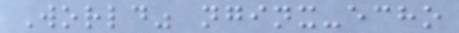World" nginx-echo
